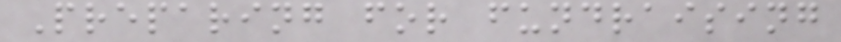Preparing for fundraising
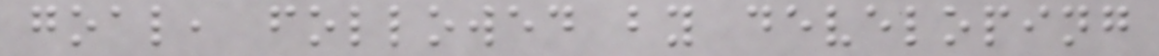goal, followed by developing
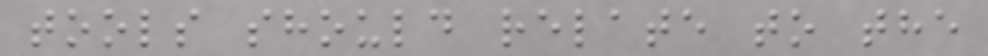tools should relate to the
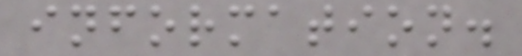information.
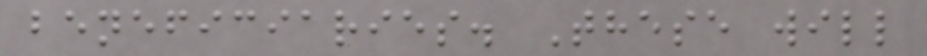beneficiaries. These will
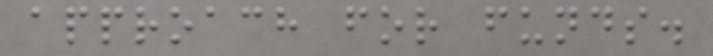approach for funds.
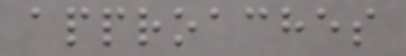approaches
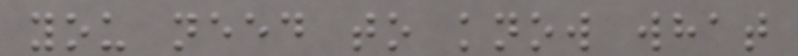you need to know what
